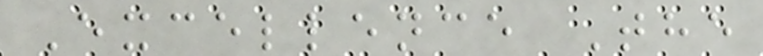Excellence The
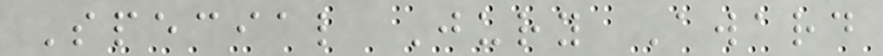Special Jury Award
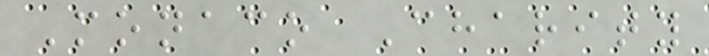Monaco Charity
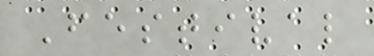Festival
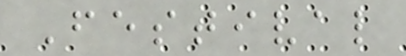Festival
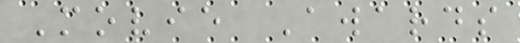Movie Awards
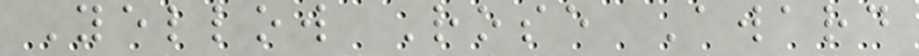Yellow Rose Award
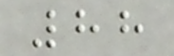88
